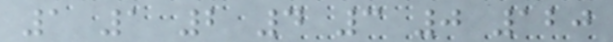1 1 2 4 3 0 120
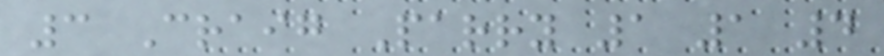3 Craig Parry 1 1 4
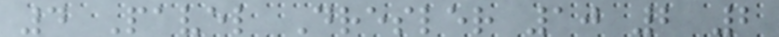4 Pavel Dresler 10 2 2
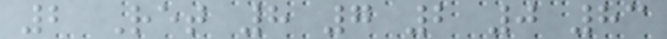2 Ret 8 7 2 0 83
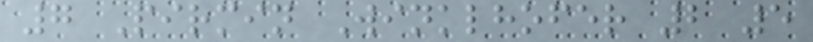7 Pirmin Winklhofer 2 5
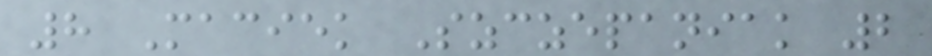8 Maciek Szczepaniak 2
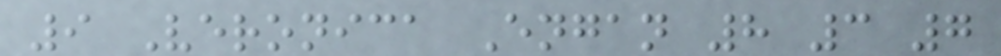9 Veronica Engan 8 3 7
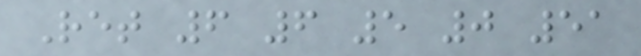Ret 6 6 5 0 51
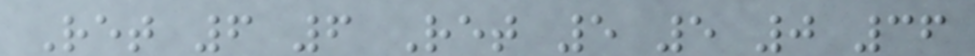Ret 6 6 Ret 5 5 0 36
